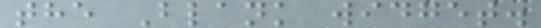the Blank widget.
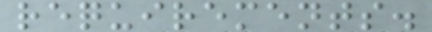requirements.
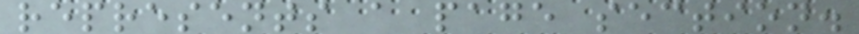represents a page section.
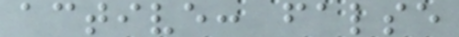active: false
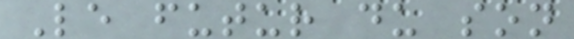Le futur du son
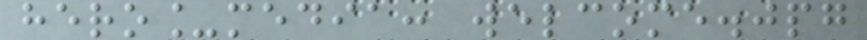hero_media: welcome.jpg
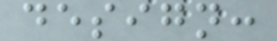design:
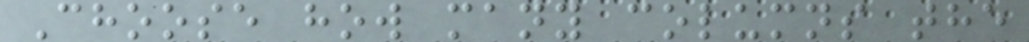Choose how many columns the
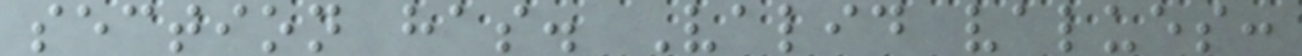section has. Valid values:
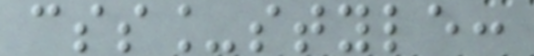css_style:
